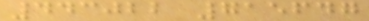443022 715647
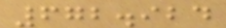672.924
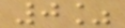0%
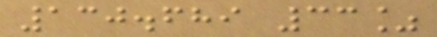130.689 33%
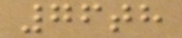76th
